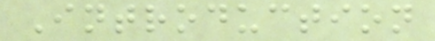Introduction
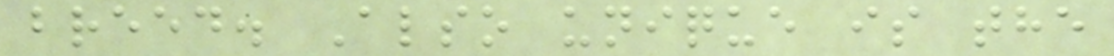breed. Also unique is the
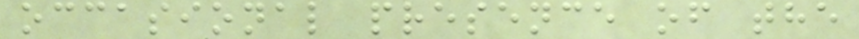occasional presence of the
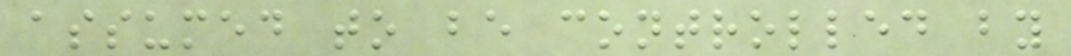assumed to be controlled by
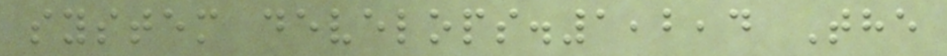system develops.1,2,4 The
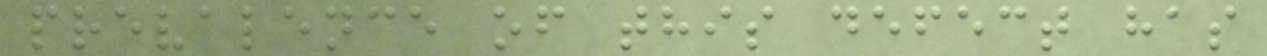prevalence of this defect has
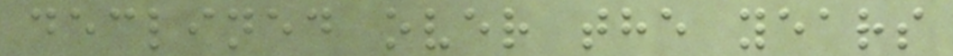declined over the years
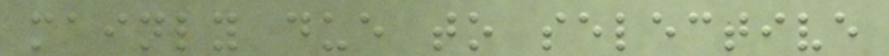mainly due to selective
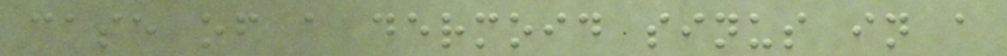case of a dermoid sinus in a
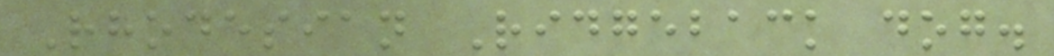Rhodesian Ridgeback dog.
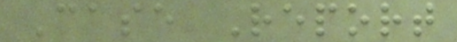Case Report
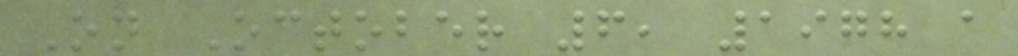On October 6, 1978 a
